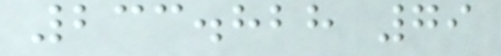233.828 79
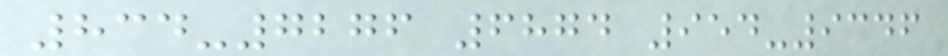834-7276 6874 954-9346
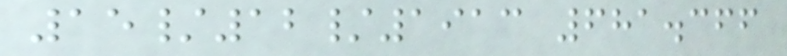15/12/1913 681.366
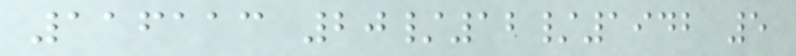116113 20/12/1942 5
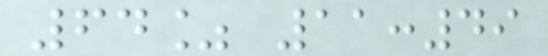64% 11:49
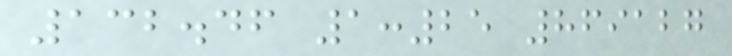132.46 1:25 869127
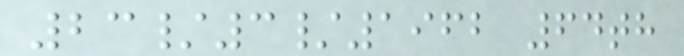23/3/1962 64th
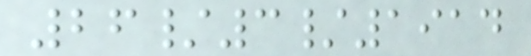26/3/1914
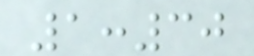1:30
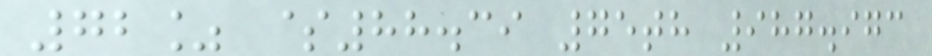72% $88.39 75th 987.973
